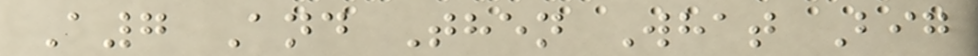A7 And Then What Big
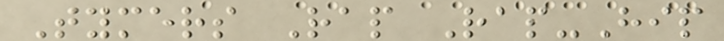Tymers Rap Rap-Hip
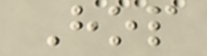Hop
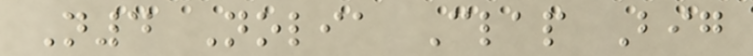N4 Nolia Clap Big
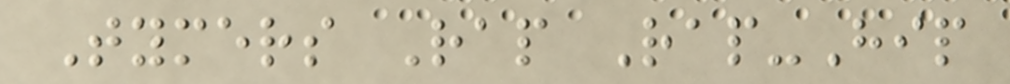Tymers Rap Rap-Hip
